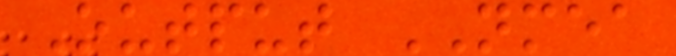Output NMEA
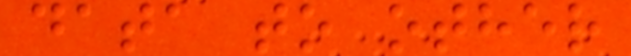data to other
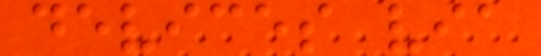devices via
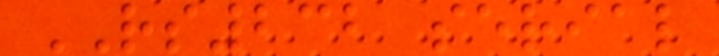RS232 serial
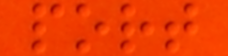port
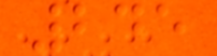245
